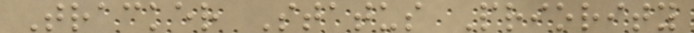Tracker Status Priority
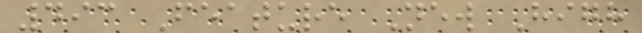493 Feature New High
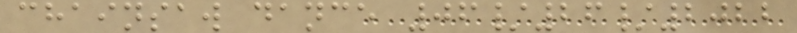chainsaw dance 06/26/2022
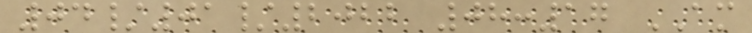04/01/2022 08:17 AM
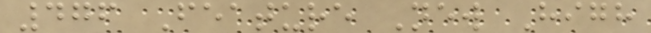476 Feature New High
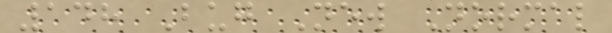148 Bug New Normal
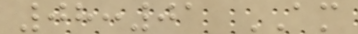08:01 AM
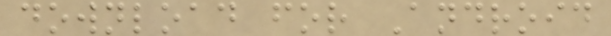download for Android
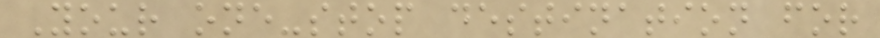Your one-stop destination for
